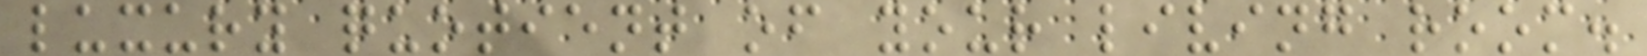luxury quotient of your living room.
